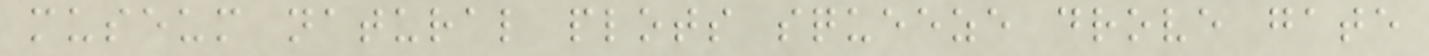museum natural plots squeeze drove gate
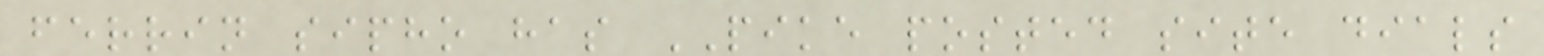ferrin sipho has PIKE posted site dials
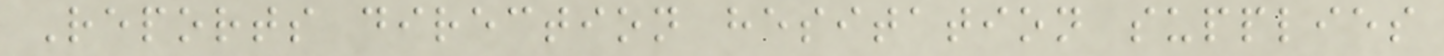Reports direction hesitation supplies
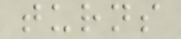turns
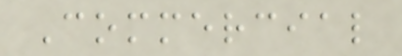Commercial
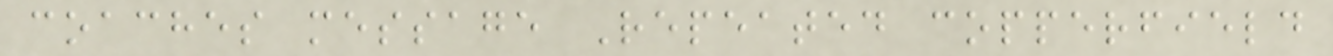coaches message Repeated copperfield
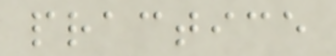practice
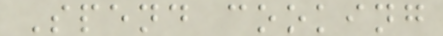Spend cooking
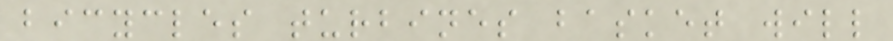bicycles turbines basket will
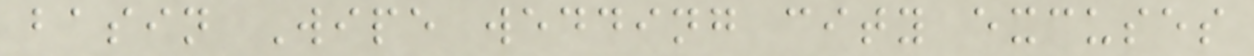basin Wipe wedding city excuses
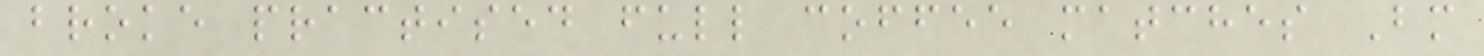broke practised full coffee matches Bm
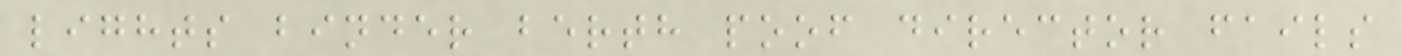lights binder berth poof director fails
